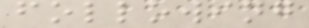following
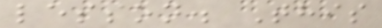lesson. This
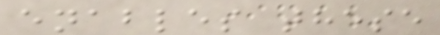enables these
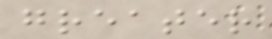greater
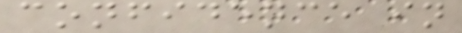confidence in
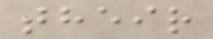their
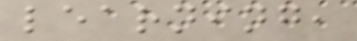learning,
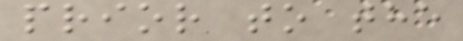prior to the
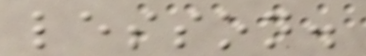lesson.
